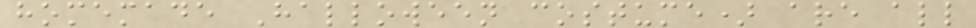homemade Halloween costume) are all
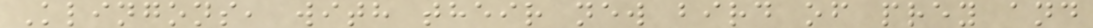Klingons, with their new bird of prey and
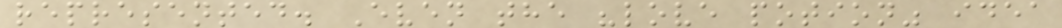represented. Even the "love potion" idea
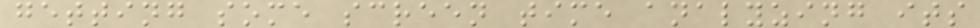getting some screen time analyzing its
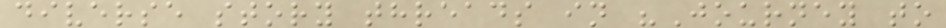diverse story threads in "Journey to
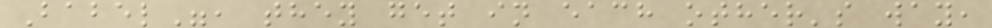Babel", they get in each other's way,
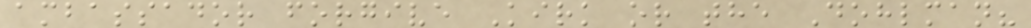ambassador forgive Kirk or the Dohlman?
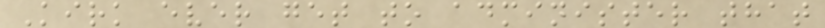Kirk ever get to administer that
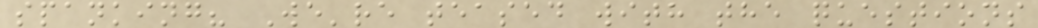spanking? We're teased with the questions
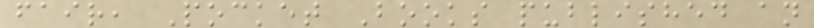fair, Pocket Books published an
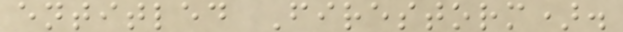entitled Firestorm).
